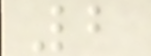2
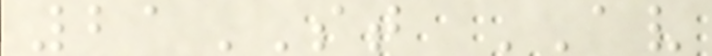21ST AV
